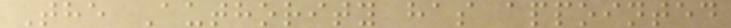The Authority has appointed
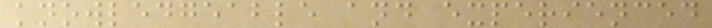knowledgeable and experienced
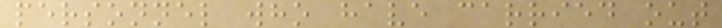personnel who have carried out
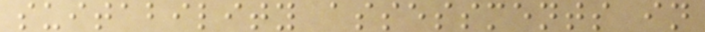suitability assessments in
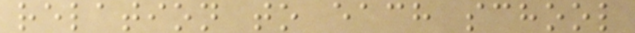relation to each school
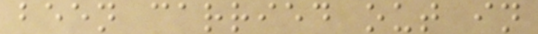been carried out in
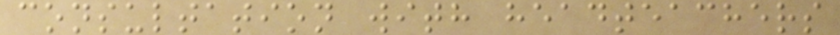consultation with headteachers
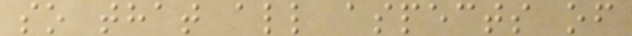so that all aspects of
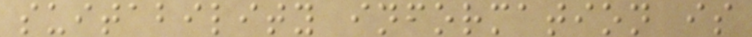suitability information is
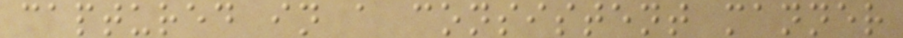captured in a consistent manner
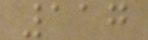117
